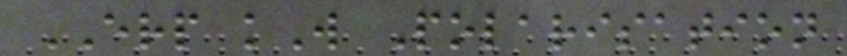ERP kW Polarisation
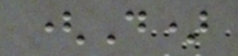(D)
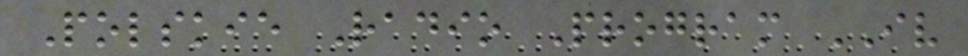Polskie Radio Program IV
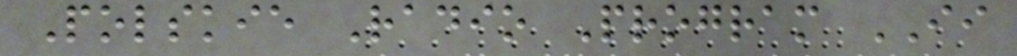Polskie Radio Program II
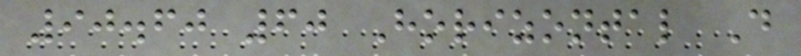90.60 60 Horizontal D
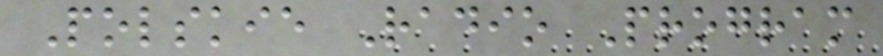Polskie Radio Program
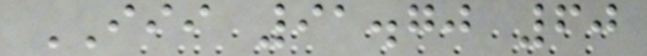III 91.70 60
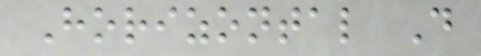Horizontal D
